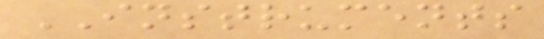INSTRUMENTS
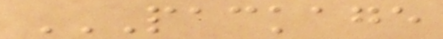PACKAGE
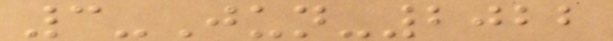3-Jun-2022
